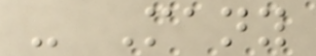- Many
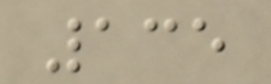135
